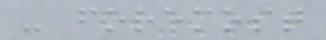- foremost
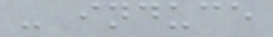- induce
